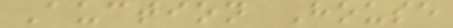Auction House
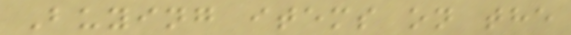Buying items on the
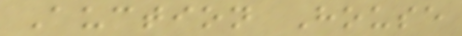Auction House
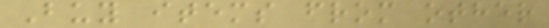Buy items from other
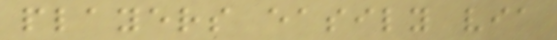players easily via
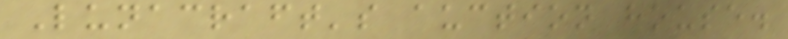Lunacraft's auction house.
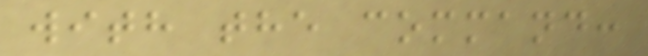with the command:
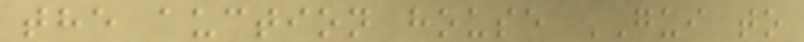the auction house GUI to
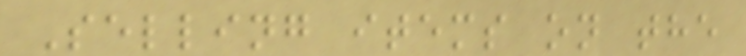Selling items on the
